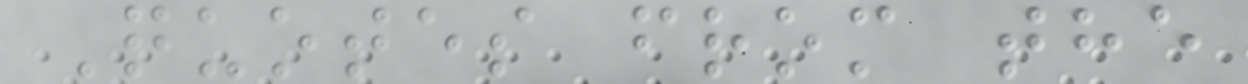Quotes from the
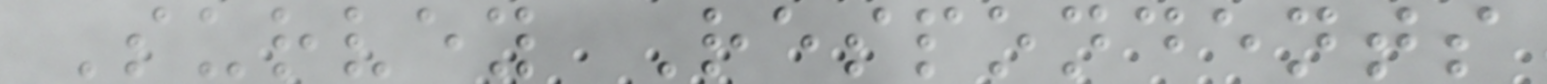Survey Respondents
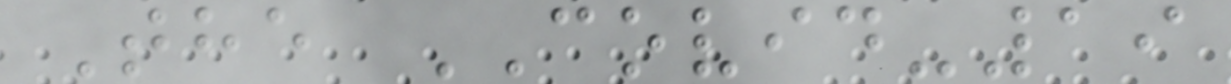The COVID-19
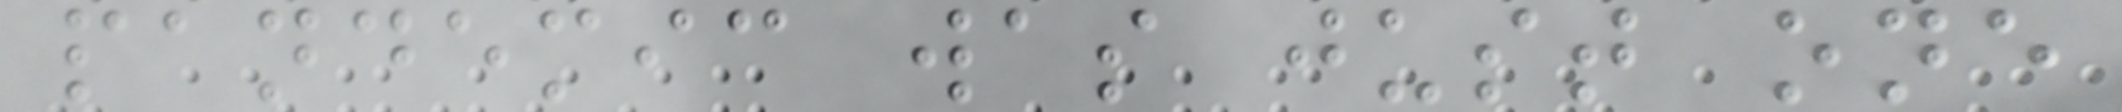pandemic was just one
